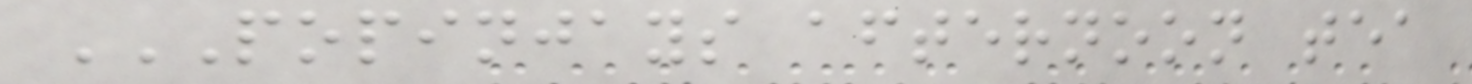POPINJAYS AFTERNOON TEA
